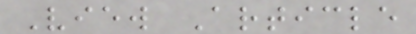View Article
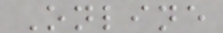Online
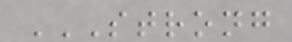STRONG
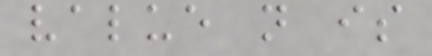value n is
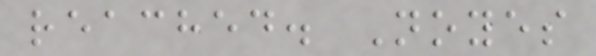reached. Noyes
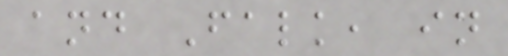and Falk, in
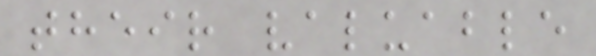their valuable
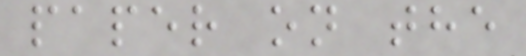paper on the
